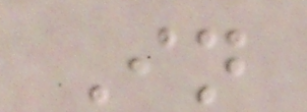In
